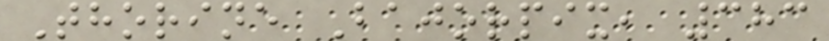Thorine Bajorpix, 383
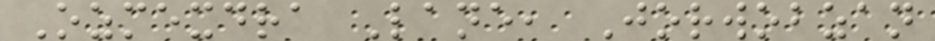Ozmexdra Lane, Jorwobzan
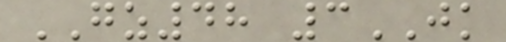GZ48 3JK
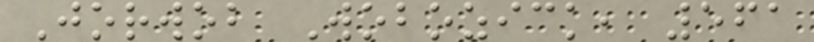Jorwob Wobozick, 561
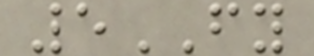5FY
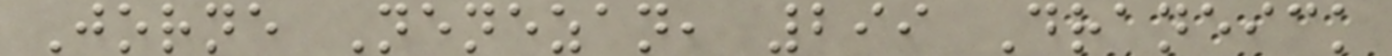Jorne Nenezan, 299 Draneick
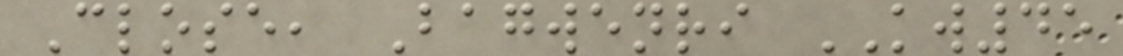Close, Bagwenri KW45
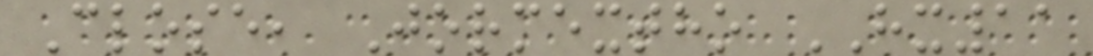Close, Jormextho HX11
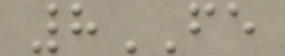8FE
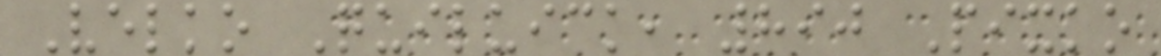Velko Quiluick, 890 Pixko
